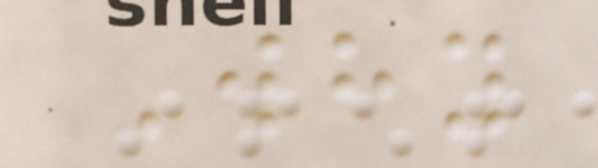Why
